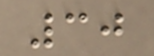30
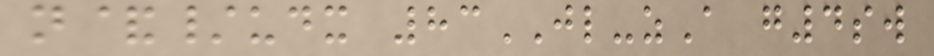n&/udx 83JL-zA g4sw
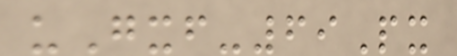uGxf-69Px
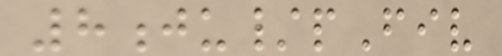8ju/pFiv
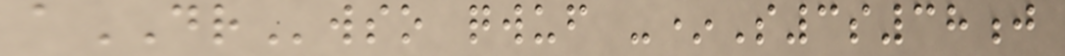aDRwso qwuf -*S3s38j
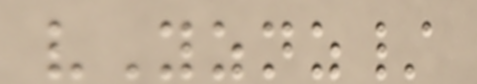vYznz/
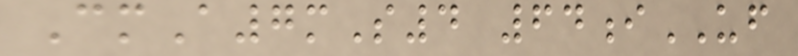CmA7mS4 64iUF
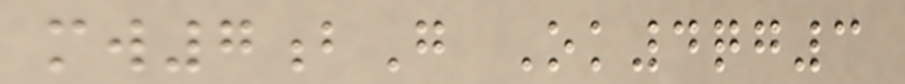mw7bG Ok4qg3
